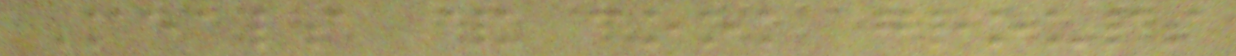Meals & cook groups
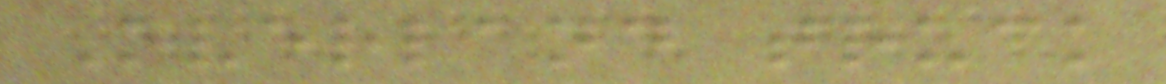Overland truck
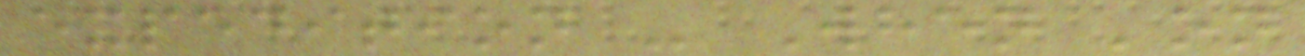expedition - When 'on
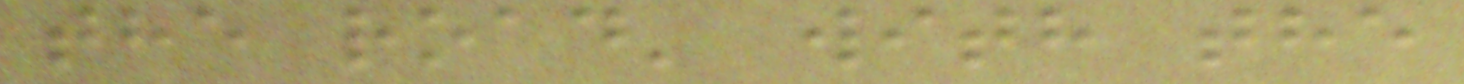the road' with the
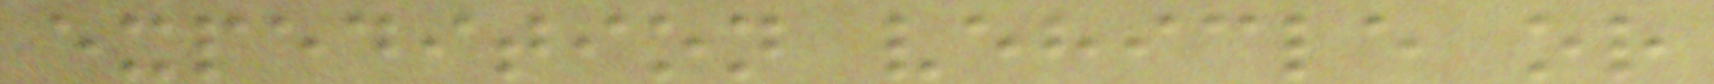expedition vehicle or
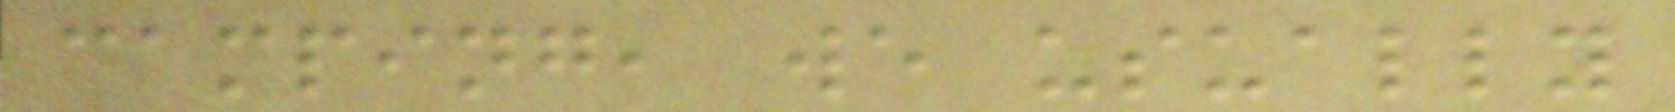camping, we usually
